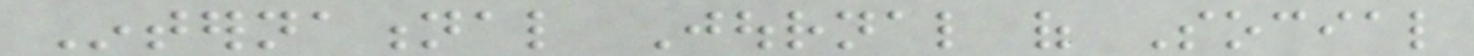International Journal of Social
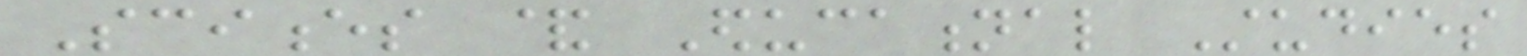Sciences & Educational Studies
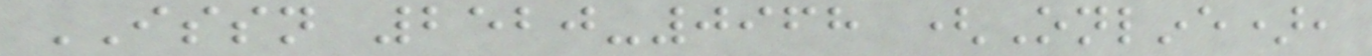ISSN 2520-0968 (Online),
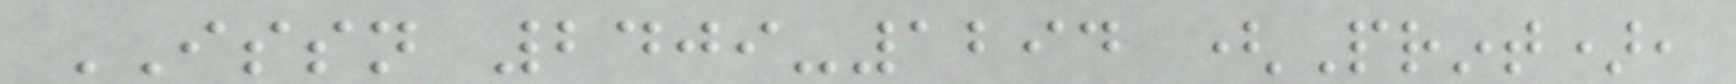ISSN 2409-1294 (Print),
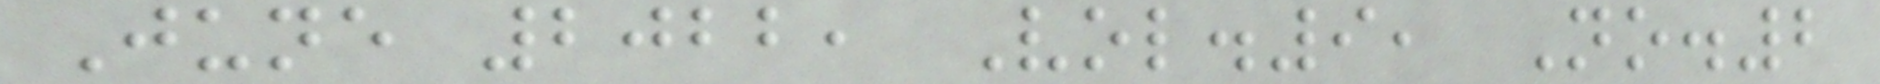June 2022, Vol.9, No.2
